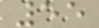55
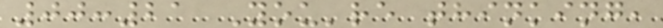00:21 You're thinking,
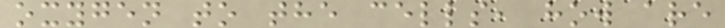oxygen to the cells, how are
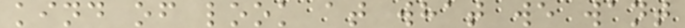kind of look at what we want
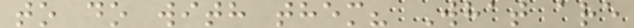to do with them? What are
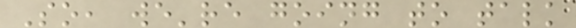So, we're going to talk
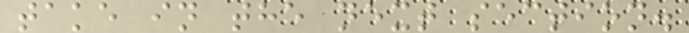take in the next section.
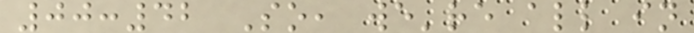00:42 So, we're all in
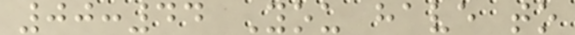00:44 You have to
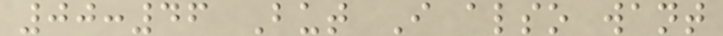00:46 But I also want
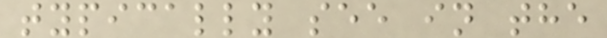typically see in the
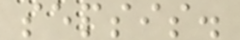sepsis.
